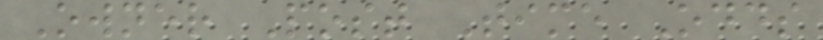Owner Post Time Odds
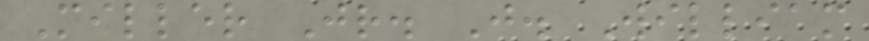Miller Jr. J. William
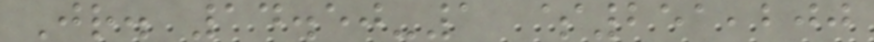Jr. 14.50-1 $251,200
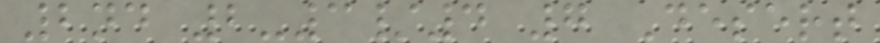2nd 2-3/4 7 Desert
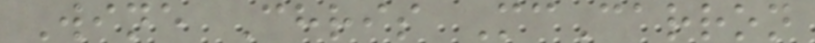Wine Chris McCarron
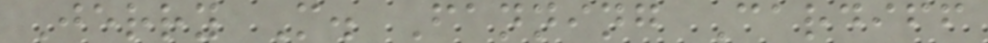Jerry M. Fanning Cardiff
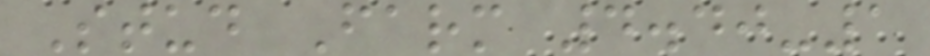Stud Farm 4.40-1
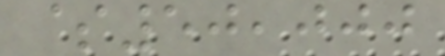$50,000
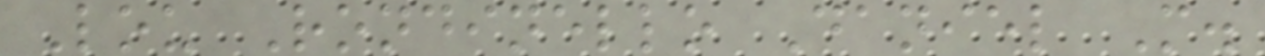Lou Rondinello Daniel M.
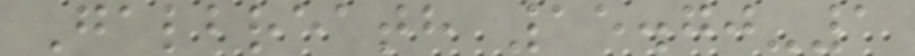Galbreath 15.70-1
